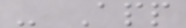- App
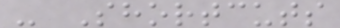- Shortcuts
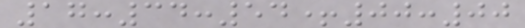17:34:54+00:00
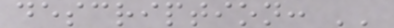description: ''
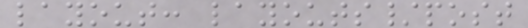layout: layouts/post
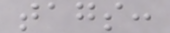tags:
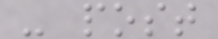- post
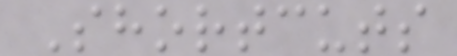Shortcuts
